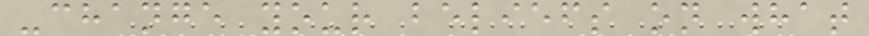-change your beliefs on what
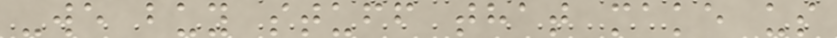-we buy stuff that make us
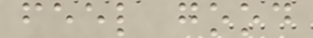feel good
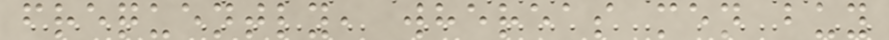frequently, whereas men buy
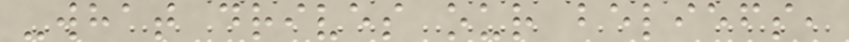-what drives our beliefs,
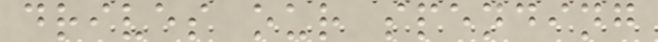drives our spending
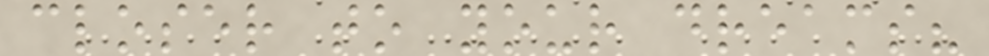closer to your dreams?
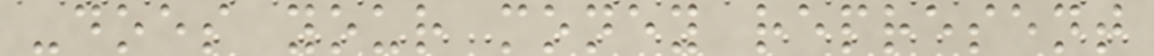-does your money represent
